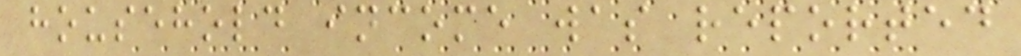household income was reported
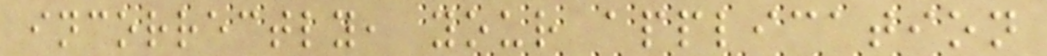incorrectly, your application
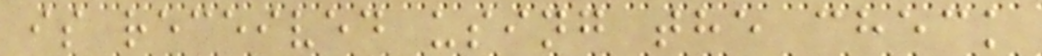is received using the check
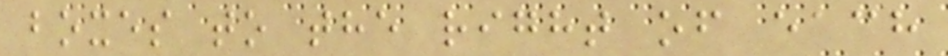boxes to the right of each
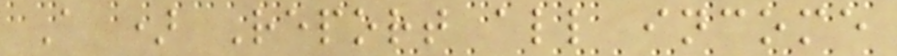A ) Report all income
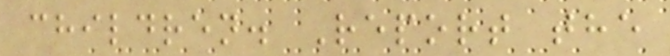children. Report the
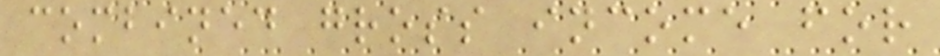combined gross income for
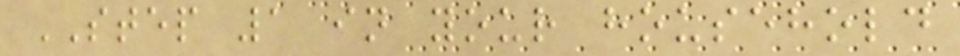STEP 1 in your household
